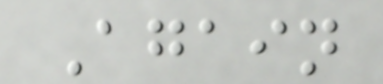Again
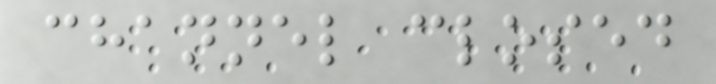channel closed
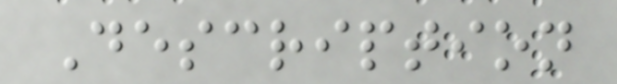Description
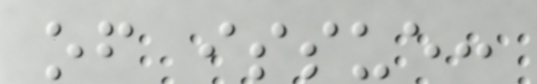of issue:
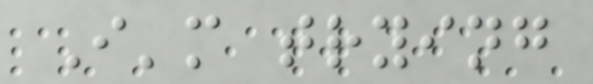I'm trying
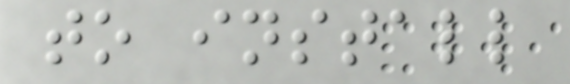to install
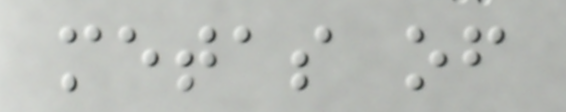metas of
